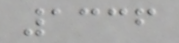1336
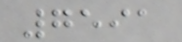7591
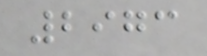2973
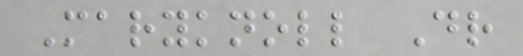Maryknoll Dr
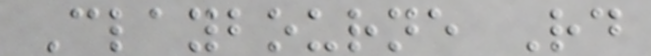Claybourne Rd
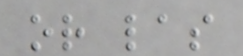or las
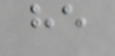he
